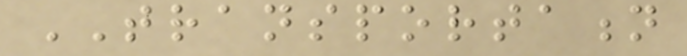TRANSPORTATION
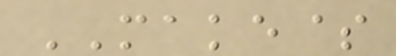MAKE$
